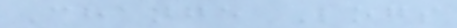Change Logs
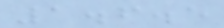1.6.5
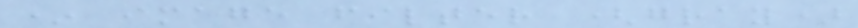* image filter (gray)
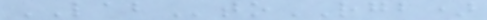LABtoRGB)
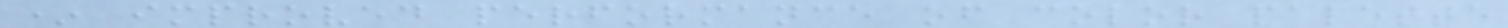* improved performance of color palette
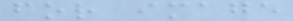for image
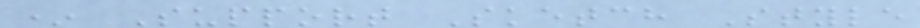* Support Sketch Style
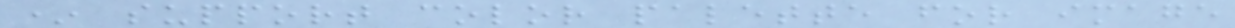* support color palette for image
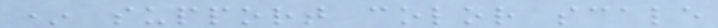* support color scale
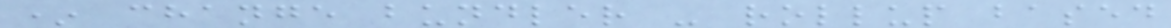* change bundler - rollup based
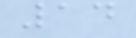14
